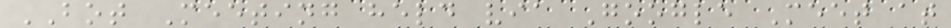BOT Meeting held via Google Meet at
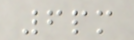6pm
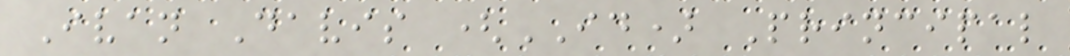Ivan Davis (ID) Principal
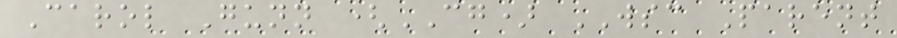Carol Gunn (CG) WSC Parent
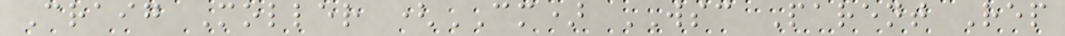Craig Moller (CM) WSC Parent Rep
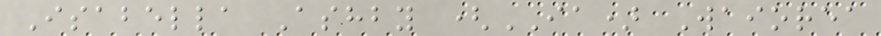Isabella Ashby (IA) Waiorea
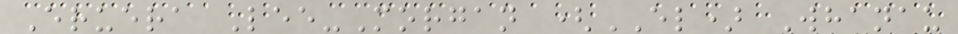Eruera Lee-Morgan (EL) Whanau
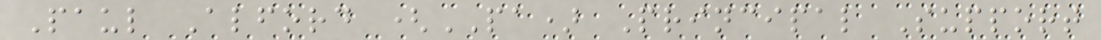Paul Alford (PA) Principal Support
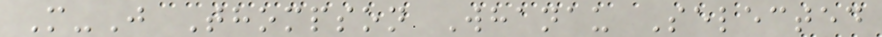M-J Thompson Whanau Selected
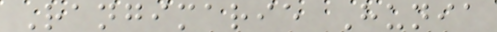Rangimarie Hunia
